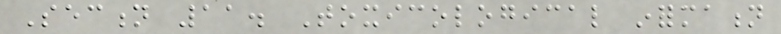Section 11. Toxicological information
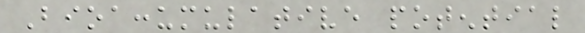Bioaccumulative potential
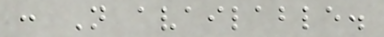: Not available.
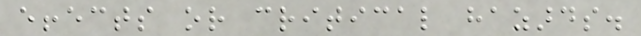effects or critical hazards.
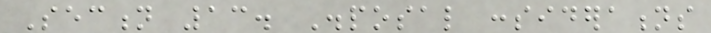Section 13. Disposal considerations
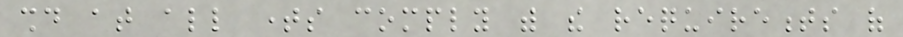should at all times comply with the requirements of
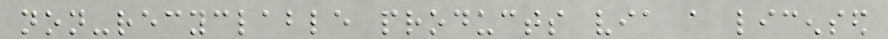non-recyclable products via a licensed
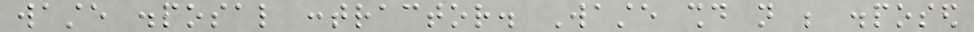waste disposal contractor. Waste should not be disposed
